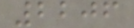2206
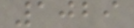1029
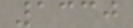1330
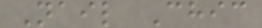Nail Chic
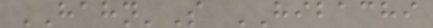HAHN'S HIBACHI
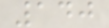140
